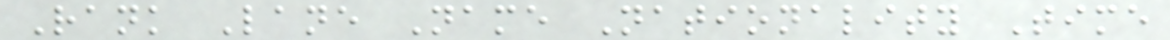Rank Lane Name Nationality Time
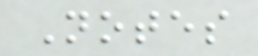Notes
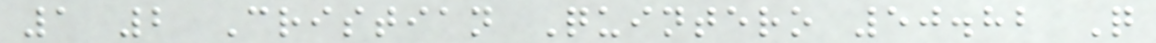1 2 Cristian Quintero 50.82 Q
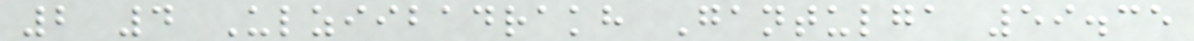2 4 Ulziibadrakh Gantulga 59.35
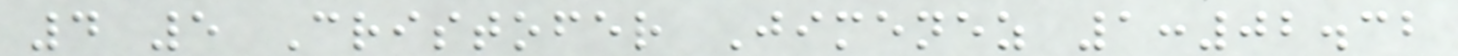4 5 Cristofer Jimenez 1:02.32
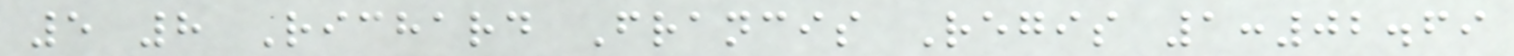5 8 Richard Francis Regis 1:02.69
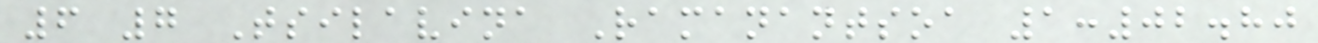6 7 Tsilavina Ramanantsoa 1:02.80
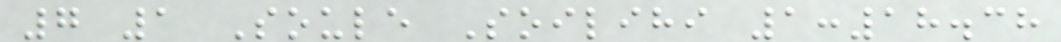7 1 Soule Soilihi 1:18.38
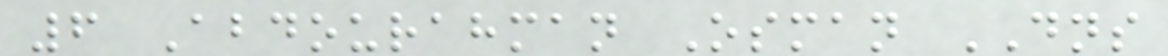6 Abdourahman Osman DNS
